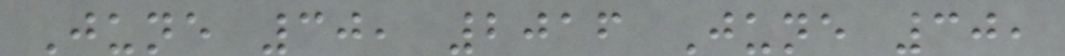June 30, 2016 June 30,
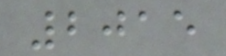2015
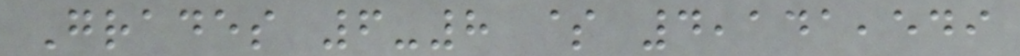Grades 6-8 $ 4,141,549
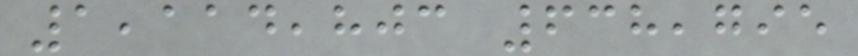1,114,803 638,795
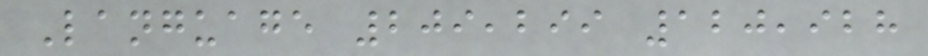Language 209,299 120,928
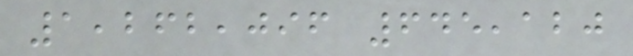1,262,096 645,120
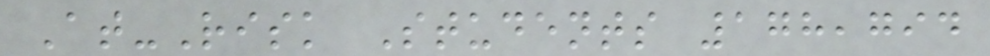At-Risk Students 178,794
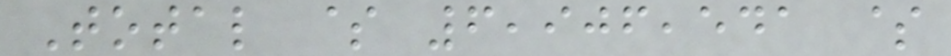Total $ 6,906,541 $
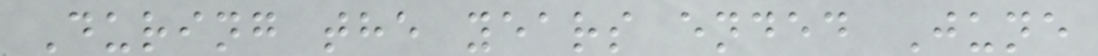During the years ended June
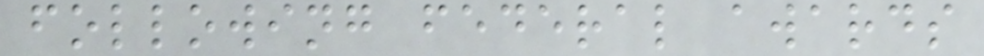following federal awards
